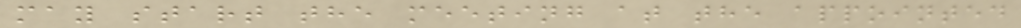may start the meeting at the appointed
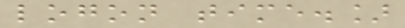logon time.]
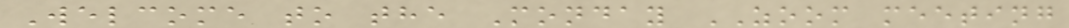Welcome to the Monday ZOOM meeting
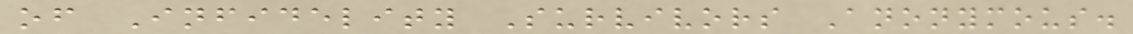of Infidelity Survivors Anonymous.
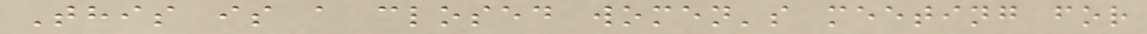This is a closed women's meeting for
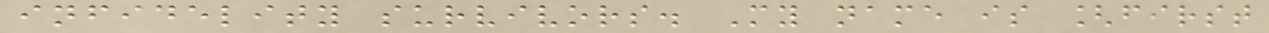infidelity survivors. My name is [first
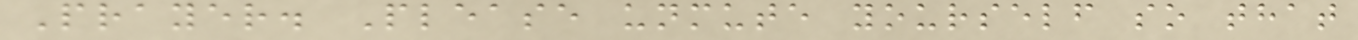Prayer. Please unmute yourself so that
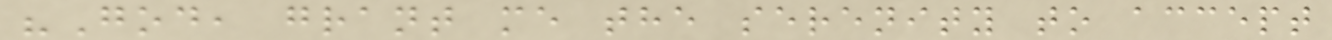"God, grant me the serenity to accept
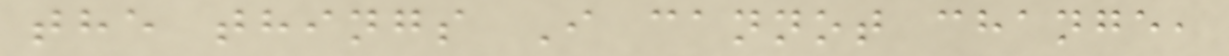the things I cannot change,
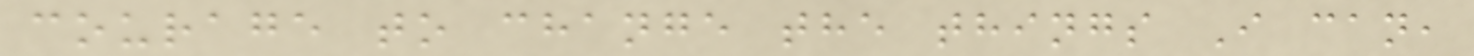courage to change the things I can,
